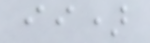ii)
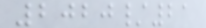2020/21
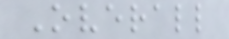Overall
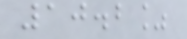10.2%
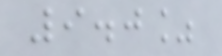9.0%
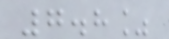7.8%
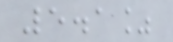5.1%
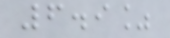6.9%
